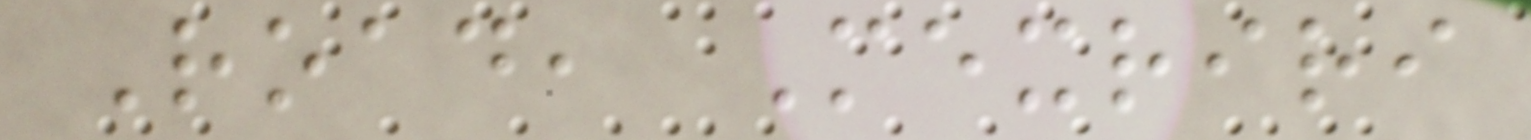Road, Mexriri
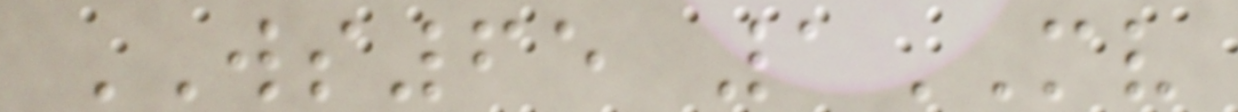WS65 1MV
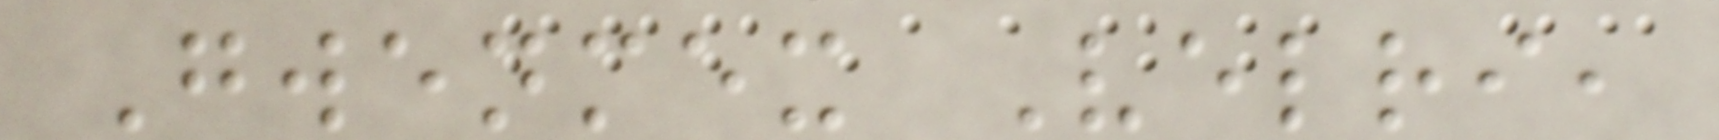Gwenmex Velri,
